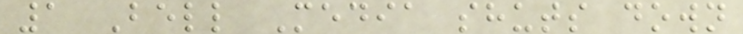1 Bell Media shuts down
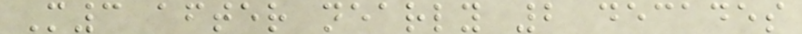M3 after nearly 2 decades
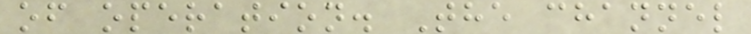of operation. The channel
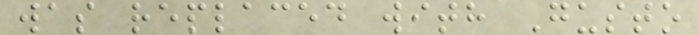was replaced with Gusto
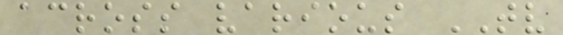across various TV
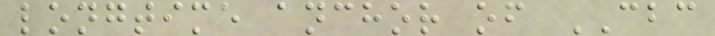longtime anchor of CBC
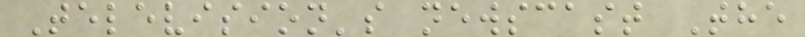Television's newscast The
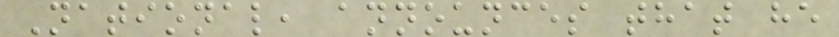National, announces that he
